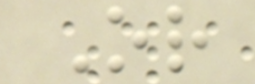Or
